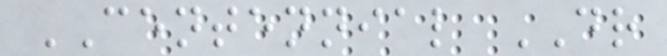CENTENNIAL DR
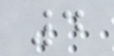4
